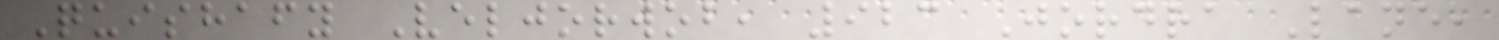Quishafy Veljorwob, 923 Jordra Lane,
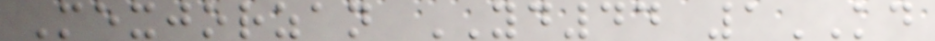Mexjorzan YD44 1KD
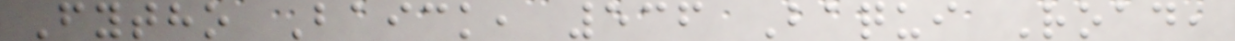Fytho Baick, 536 Baqui Road,
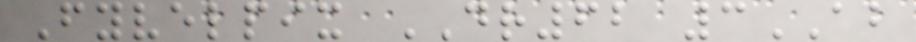Fyvelpix DR62 3AB
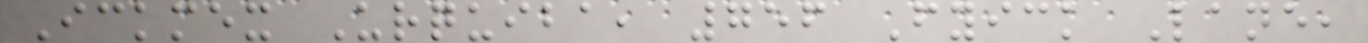Ickmex Urquiba, 756 Fyick Lane,
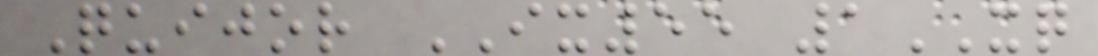Quijor IX55 1XQ
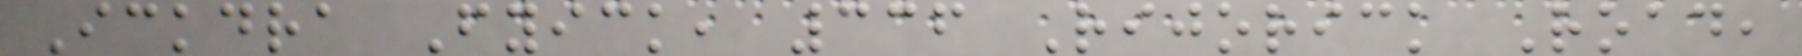Ickdra Fyick, 336 Rijorick Road,
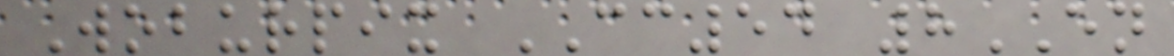Woburpix CC54 8EN
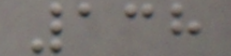138
